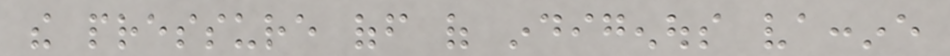the pressure off of indigenous vaccine
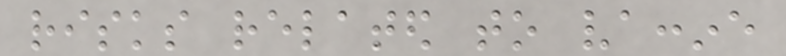risks related to vaccine
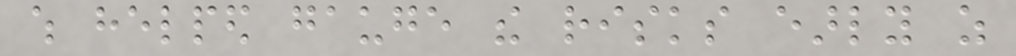which helped gauge the risks early as
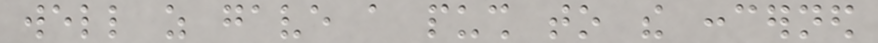well as gave a push to the concerned
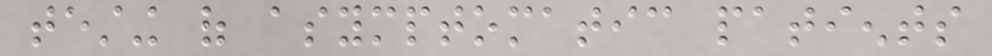testing of asymptomatic patients
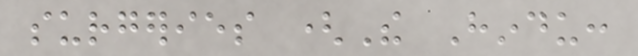surgeries (The Hindu:
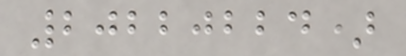20220224)
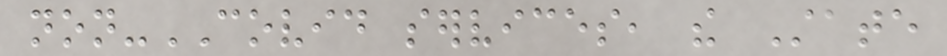non-COVID services, the State
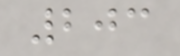203
